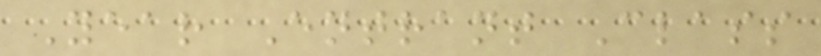Year Entrant Class
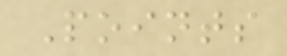Points
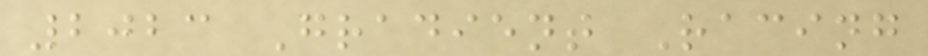2023 Gradient Racing
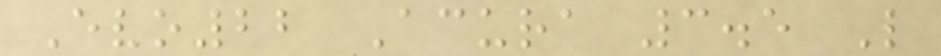Evo22 Acura 3.5 L
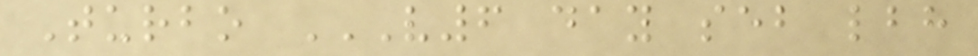Turbo V6 DAY SEB LBH
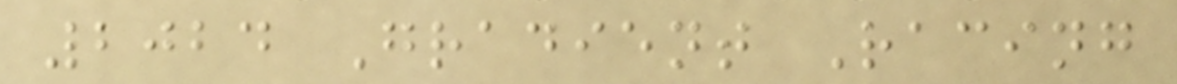2024 Gradient Racing
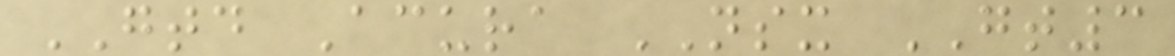GTD Acura NSX GT3
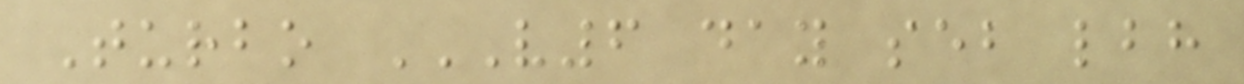Turbo V6 DAY SEB LBH
